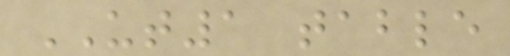UT1 table
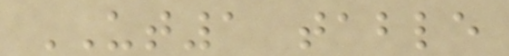UT1 table
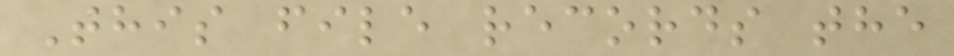This file records the
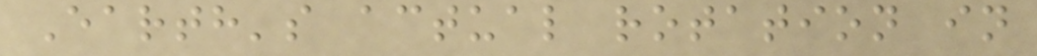Earth's actual rotation in
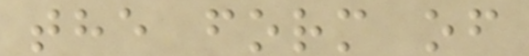the form of
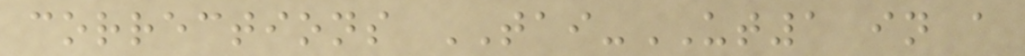corrections TAI-UT1 in a
